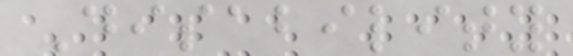Disability
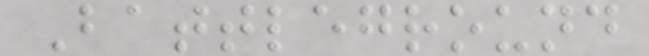Battleground
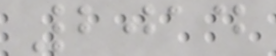2014
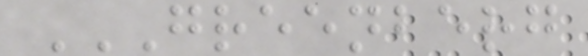GREENBERG
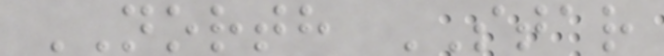NORTH STAR
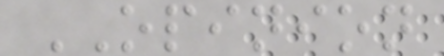OPINION
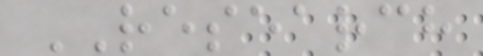RESEARCH
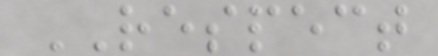RESPECT
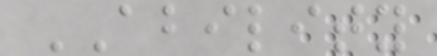ABILITY
